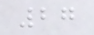27
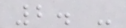2. -
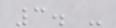3. -
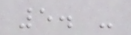5. -
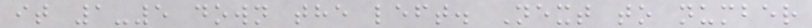it 1-5 down the left. Next to number
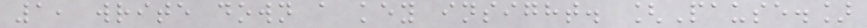1, write down a key insight. [Pause.]
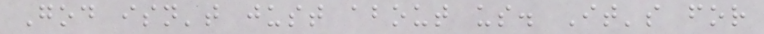God isn't just about us. It's for
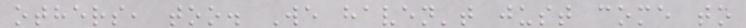others, too. We haven't just come to
